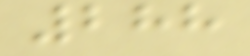288
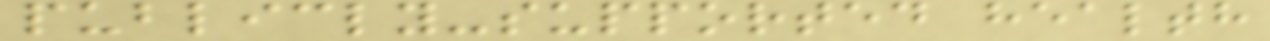publicly-supported health
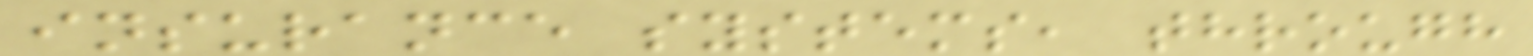insurance systems, through
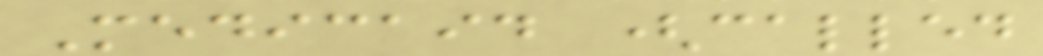Medicaid (called
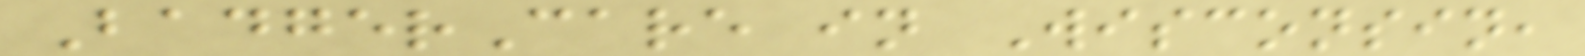BadgerCare in Wisconsin,
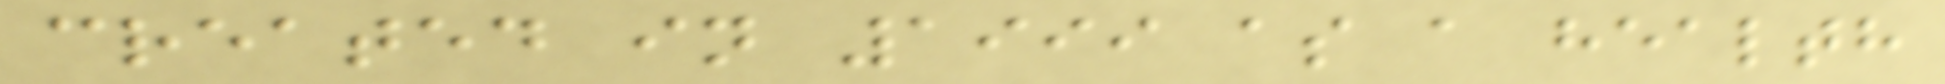created in 1999 as a health
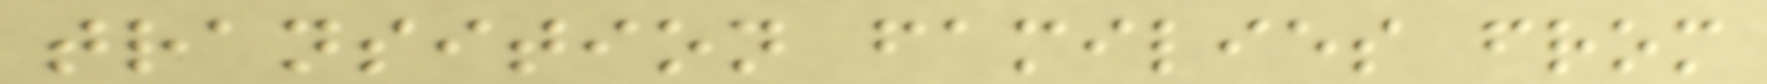transition families from
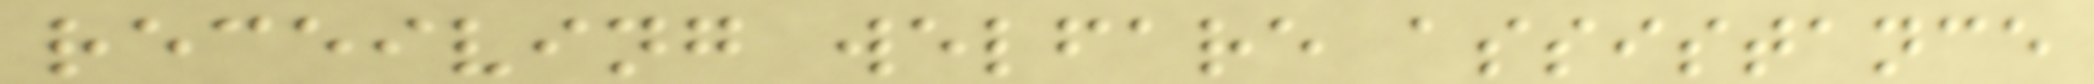receiving welfare assistance
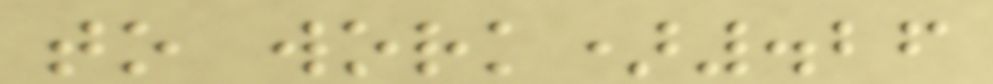to work).26
